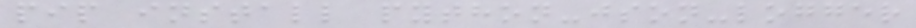pip install python-json-logger
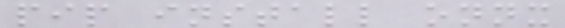pip install onnx
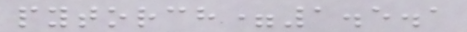pytorch=1.5.1
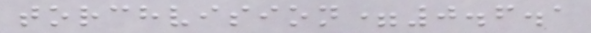torchvision=0.6.1
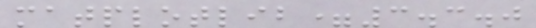matplotlib=3.3.0
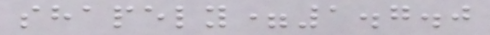shapely=1.7.0
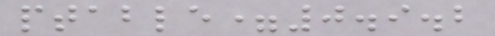ptable=0.9.2
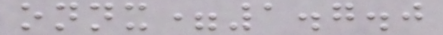onnx=1.7.0
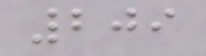209
